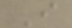I
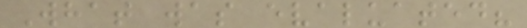What was evaluated?
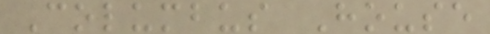Columbus House
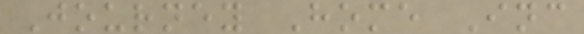Journey Home Inc
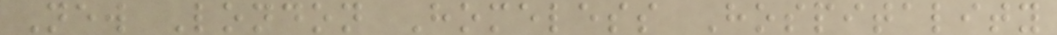New London Homeless Hospitality
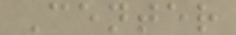Center
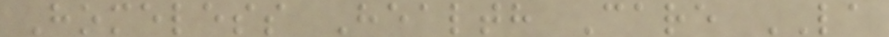Homeless Health Care LA
